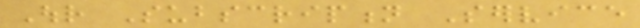Our Subscription Service
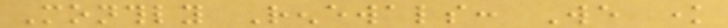Monthly Renewals: We know
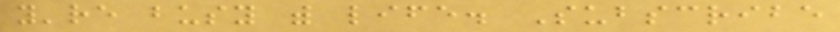you're busy with life. Subscribe
